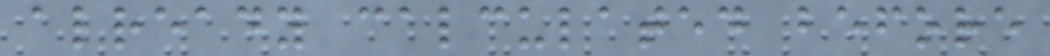already calculated before
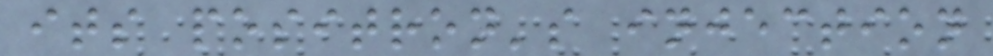its positron's injection
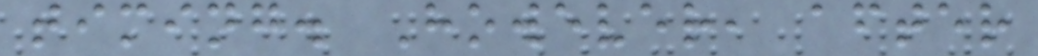timing. However, after
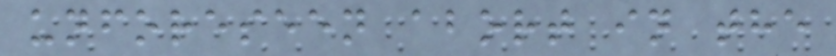unforeseen abort in the
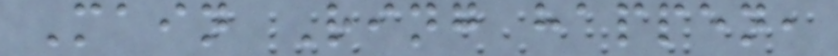Main Ring happen,
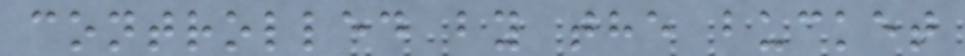controlled by the bucket
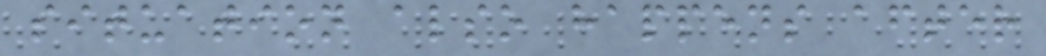situation also happens after
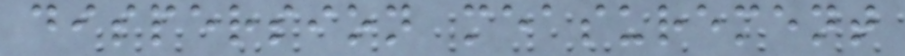dispersion measurement
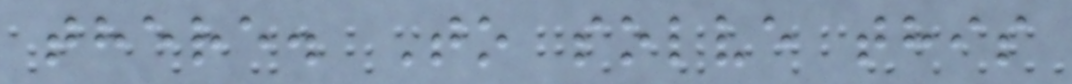there. To solve this
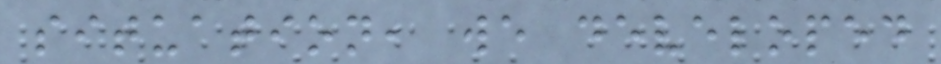situation, we developed
